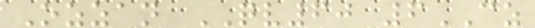Ozzan QV60 6CZ
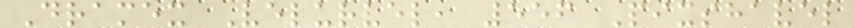Dramex Velurvel, 556 Pixshavel
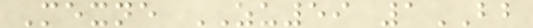Mexne ZU59 1BB
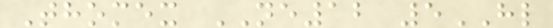Thomex NE12 5HL
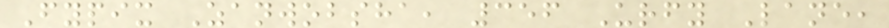Fypix Zanwobsha, 356 Urfy Lane,
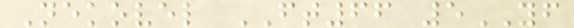Nekovel FT66 5YF
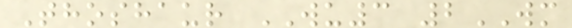Thoshaur WU3 2WM
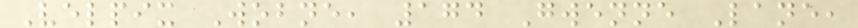Velpix Wobne, 174 Gwenne Lane,
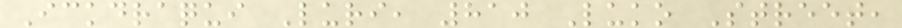Ickdraqui Luri, 810 Luko Street,
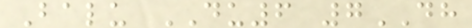Balu DU6 7DH
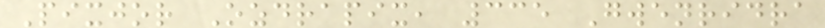Pixjor Ozdrapix, 335 Gwenridra
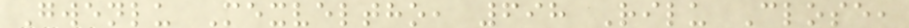Gwenlu Mexveltho, 698 Rilu Close,
